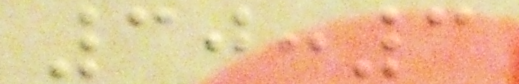30:3
